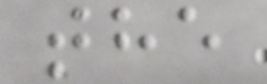the
